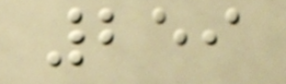259
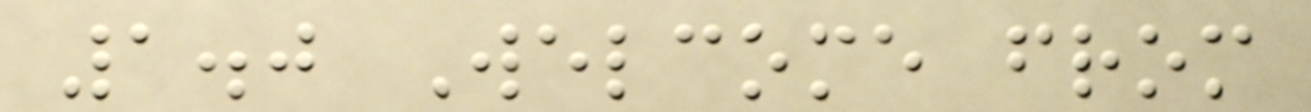1.0 Welcome from
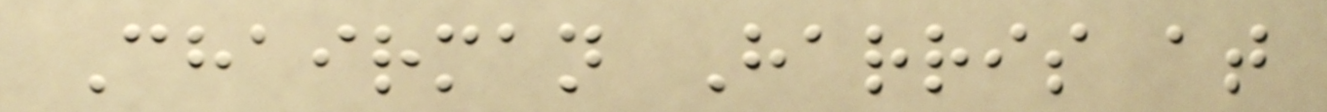Chairman Harris at
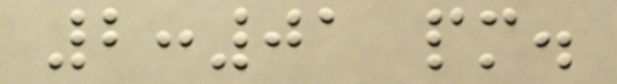2:01 pm.
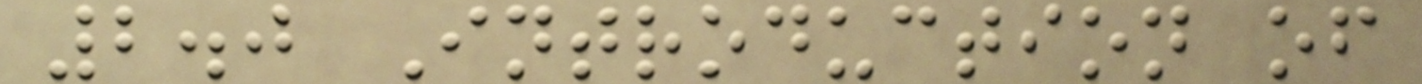2.0 Introduction of
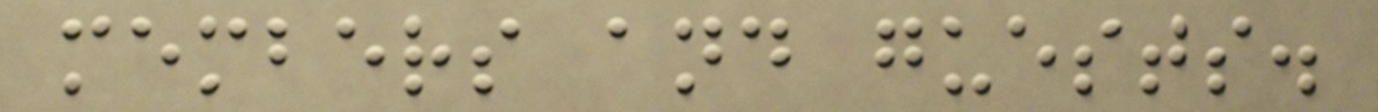members and guests.
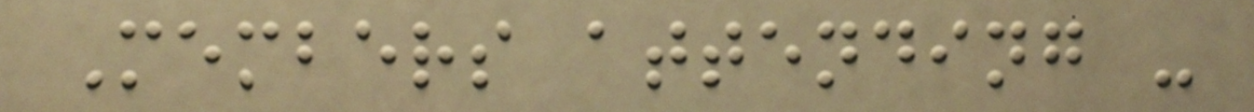Members attending -
